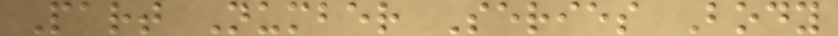Part Number Series Body
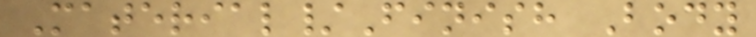Material/Finish Body
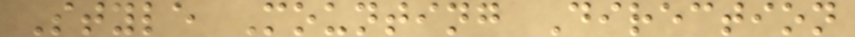Style Mounting Direction
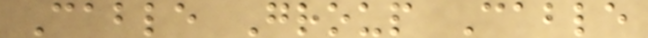Cable Group Cable
